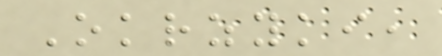Okrzyki,
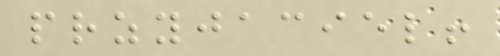przyjaciel!
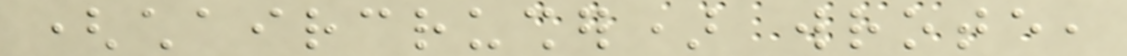(chaircrusher) wrote,
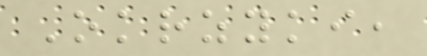Okrzyki,
